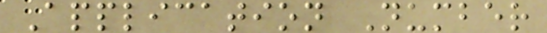Application Number
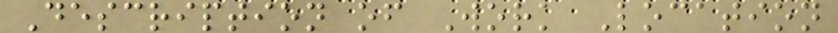Description of Work Location
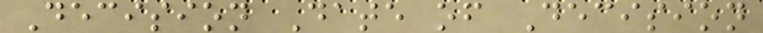Decision Date of Decision
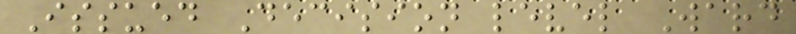Issued Decision level Ward
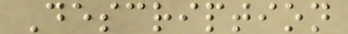Description
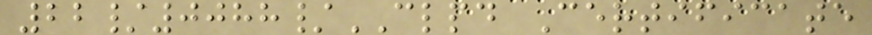22/0088/CLPD Certificate
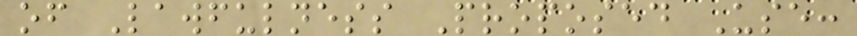of Lawfulness Proposed Use:
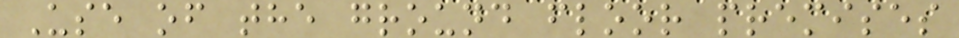Use of the ground floor premises
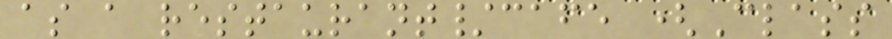as a restaurant/cafe (Class
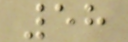58
